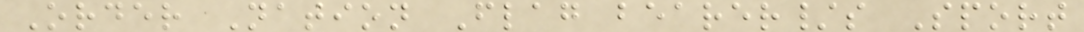Order Nation Flag bearer/s Sport
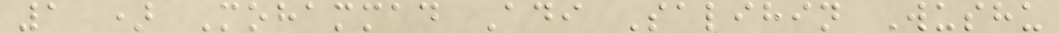1 ) Mohammad Adi Salihin Wushu
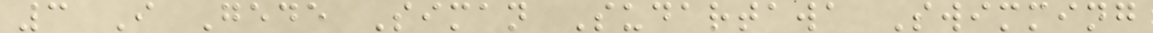3 I Gede Siman Sudartawa Swimming
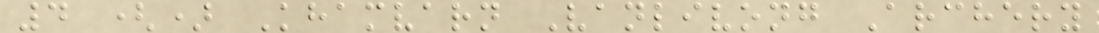4 () Khamvarn Vanlivong Archery
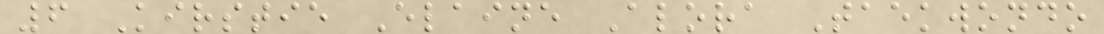6 Kirstie Elaine Alora Taekwondo
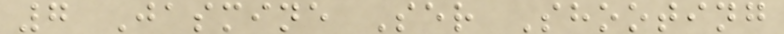7 Jasmine Ser Shooting
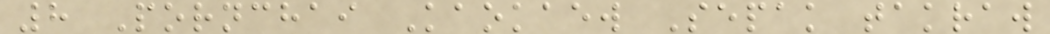8 Pornchai Kaokaew Sepak takraw
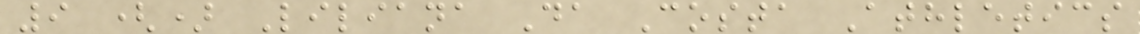9 () Liliana Da Costa Athletics
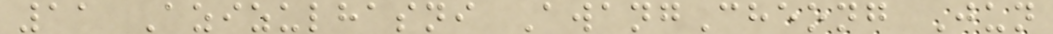11 Azizulhasni AwangCheong Jun
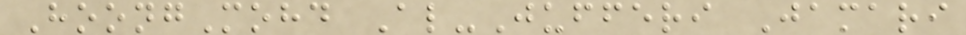HoongMohd Al-Jufferi Jamari
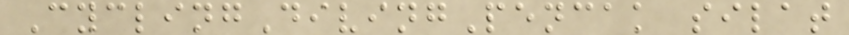CyclingDivingPencak silat
